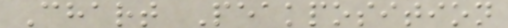Chart Peakposition
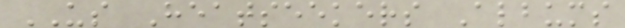US Heatseekers Albums
